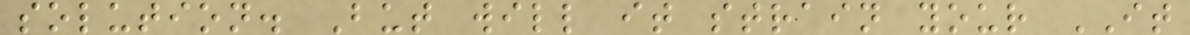solution. But will it strain your IT
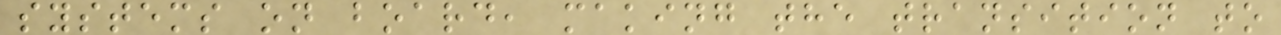systems on board, making the transition to
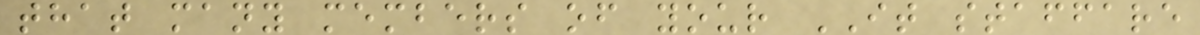that many members of your IT staffare
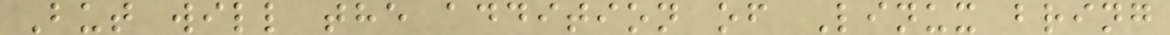But will the addition of Linux bring
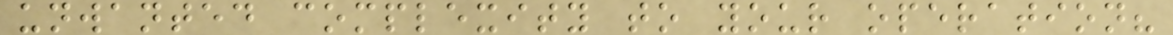unwanted complexity to your operation?
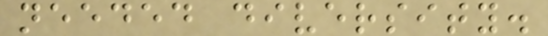needed diversity.
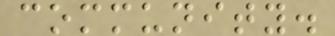community.
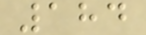184
